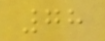78
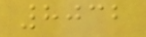8032
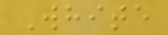White
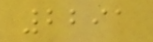2291
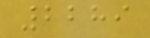2289
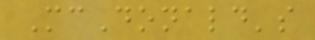McDonald's
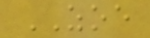ZOE
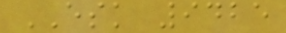ESK 9425
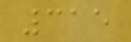315
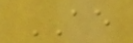AE
